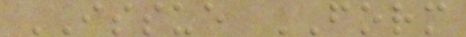ISSUE FORM
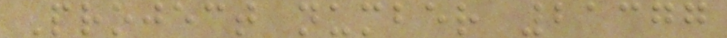Project number 21377
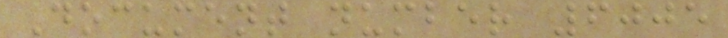Document number 6005
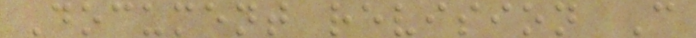Document revision C
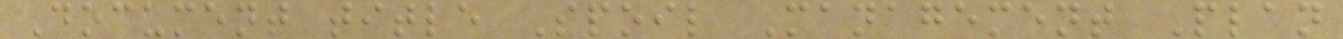Document title Spoil Management Plan
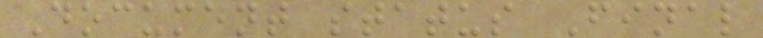Document status Final
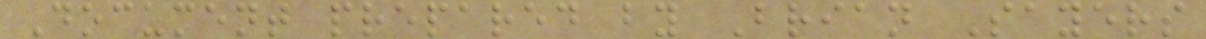Document prepared by Brian Sayers
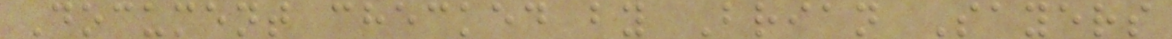Document checked by Brian Sayers
